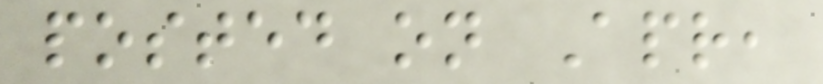posted on Apr,
